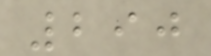290
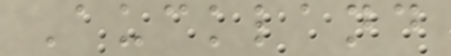Auckland
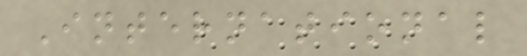International
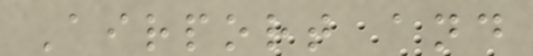Airport and
